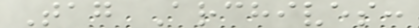Tag Archives:
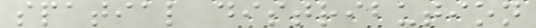spatial distribution
